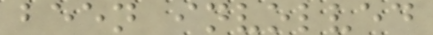been involved
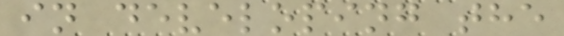in developing the
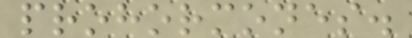prohormones.
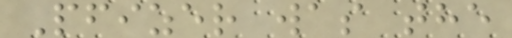Pfizer was the
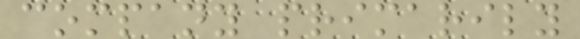company primarily
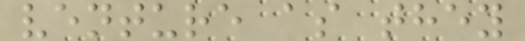venture as they
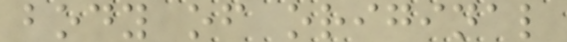body of original
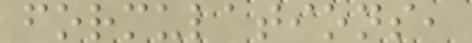formulations,
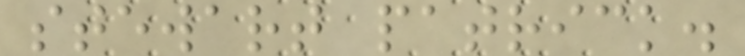stewart patrick.
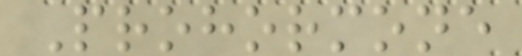Prohormone
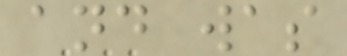and was
